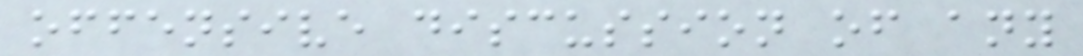offensive discussion of any
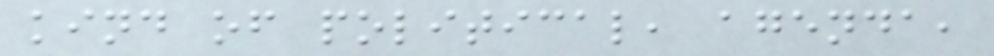kind of political, agenda,
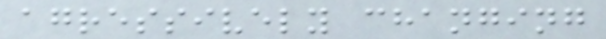agressively changing
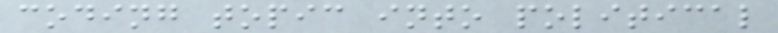coding topic into political
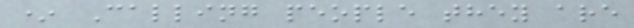* Calling people they are
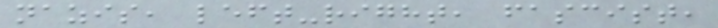nazis, left-right, fascist,
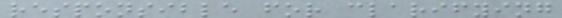responsible for clarifying
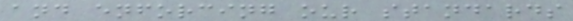and enforcing our standards
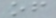of
